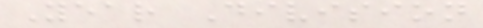Year Division
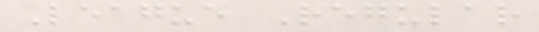League Regular
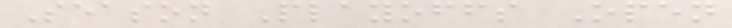Season Playoffs Open
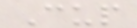Cup
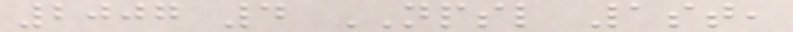2007 4 NPSL 1st,
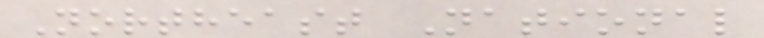Northeast National
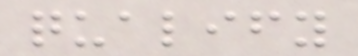qualify
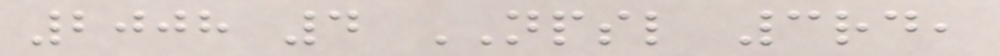2008 4 NPSL 3rd,
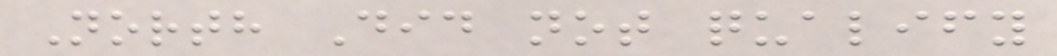North Did not qualify
